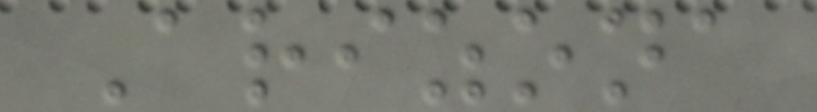Arizona
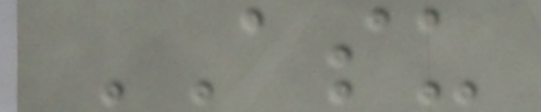ASU
